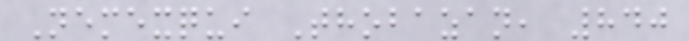Nemexqui Thobazan, 840
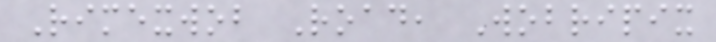Rimexwob Road, Wobripix
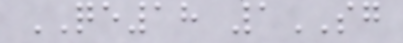QE18 1SG
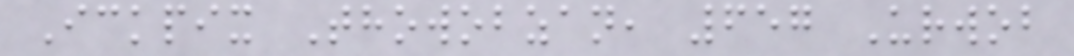Ickpix Thowobzan, 657 Urwob
